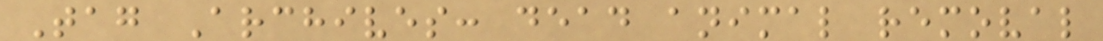Tag Archives: dead animal removal
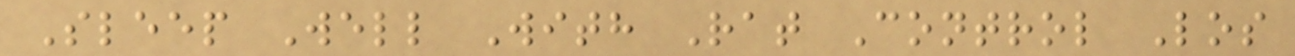Sleep Well With Rat Control Los
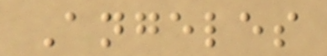Angeles
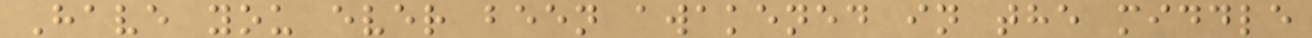Have you ever been awakened in the middle
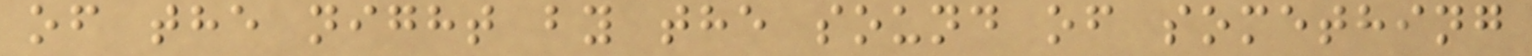of the night by the sound of something
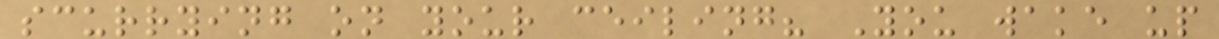scurrying on your ceiling? You wake up
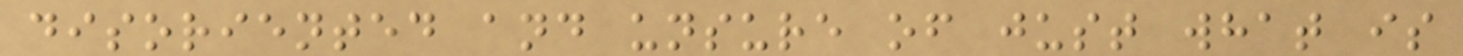disoriented and unsure of just what is
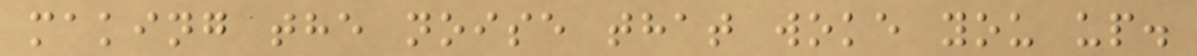making the noise that woke you up.
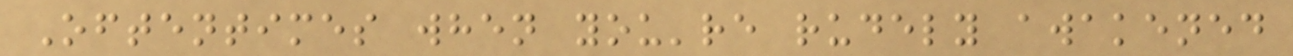Oftentimes when you're rudely awakened
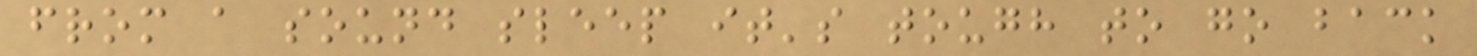from a sound sleep it's tough to go back
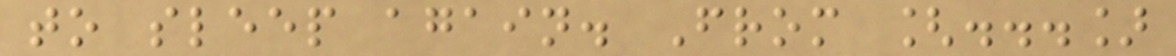to sleep again. From [...]
